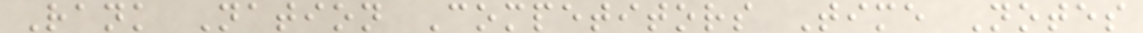Rank Nation Competitors Time Notes
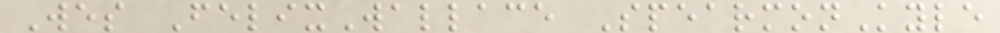Wes FelixWallace SpearmonKyle
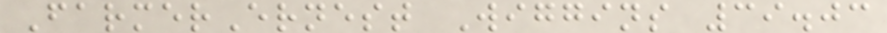FarmerErnest Wiggins 39.03
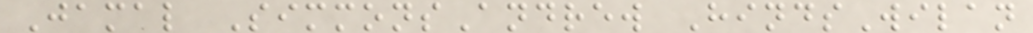Jamal SimmonsAndrew HindsWilan
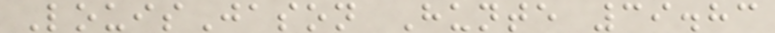LouisJason Hunte 39.83
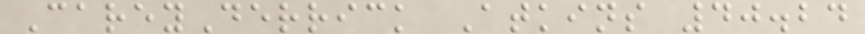CareyDerrick Atkins 40.24
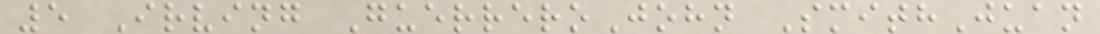5 Irving GuerreroJohn SmithJuan
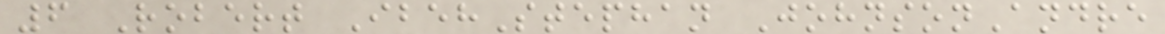6 Robert IbehStephan JohnsonAndre
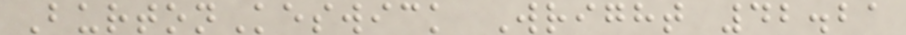BurtonKeswick Wright 42.21
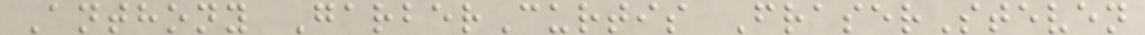Anthony GarberCurtis FraserSteven
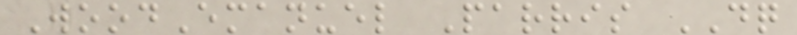WoodEmanuel Parris DQ
